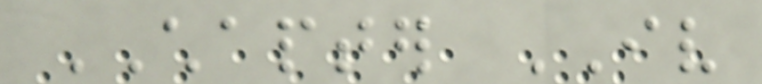CHAPTER IV
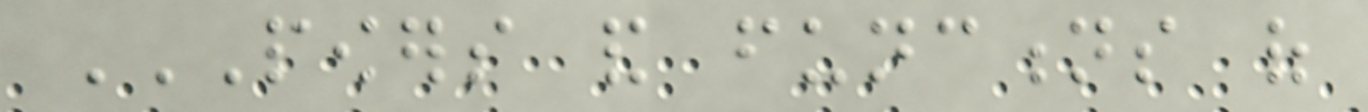POWERS AND FUNCTIONS OF
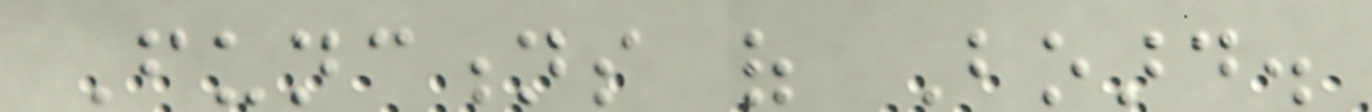Functions of Board.
